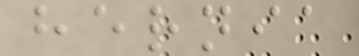hernia
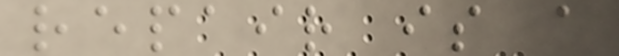repair is a
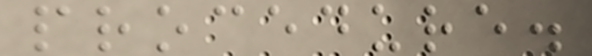procedure.
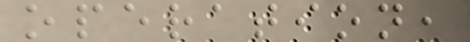operation,
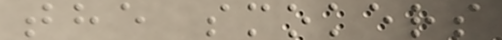the smokers
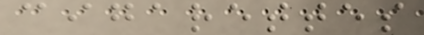cigarettes
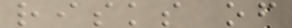risks of
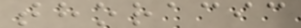thoracic
